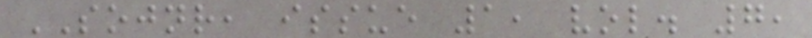SOJNR, issue 1, vol. 7,
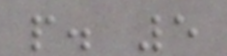p. 5
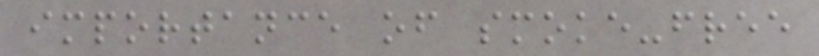importance of smoke-free
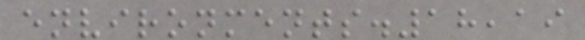environments.18,19
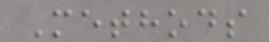Methods
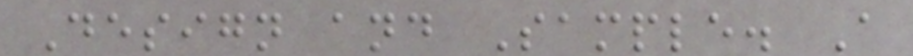Design and Sample. A
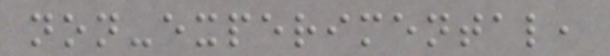non-experimental,
